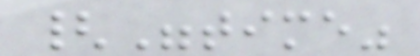{"time"
